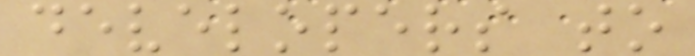developers to
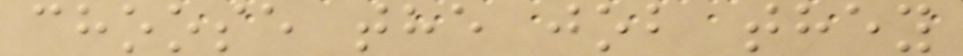choose the job they
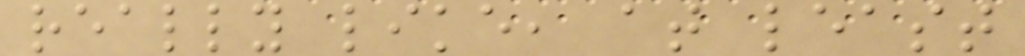really like, at least
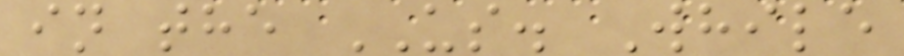in the US. While
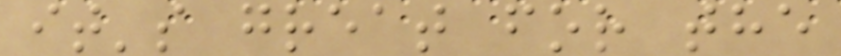it's great for the
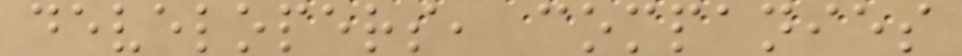developers, companies
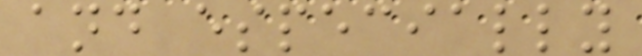and especially
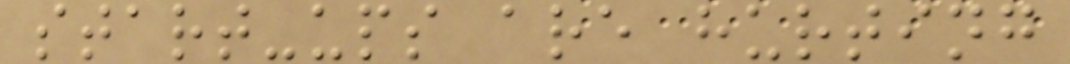start-ups are hurting
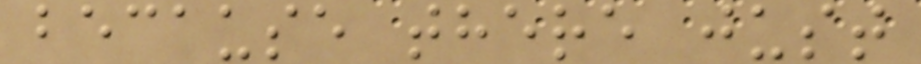because there just
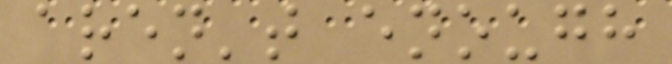aren't enough
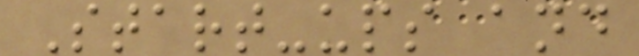Start-ups and
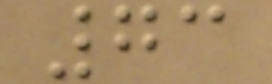73
